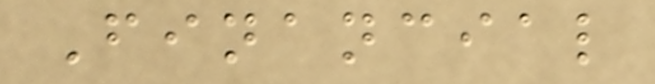Financial
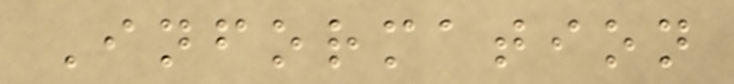Information
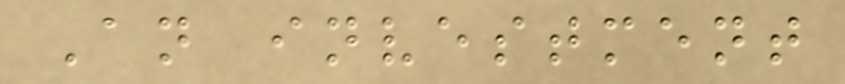An investment
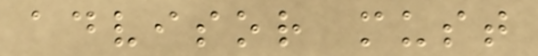advisor must
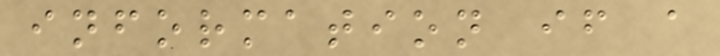information if a
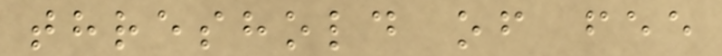threshold of fee
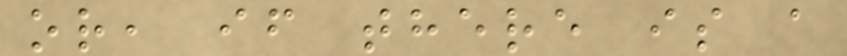or, if there is a
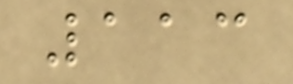113
